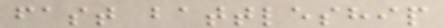fast battleship
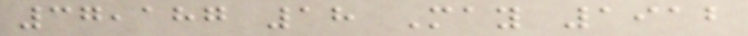37,187 18 May 1912
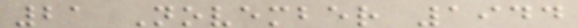21 November 1944
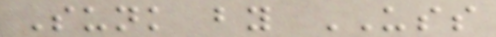Sunk by USS
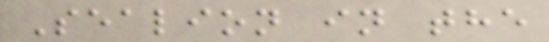Sealion in the
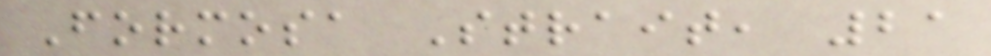Formosa Strait, 21
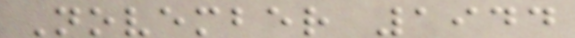November 1944
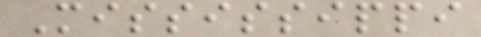Mississippi
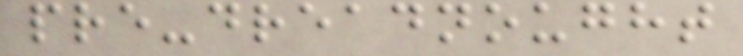pre-dreadnought
